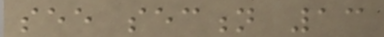see section 13
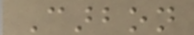Carbon
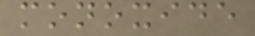monoxide
